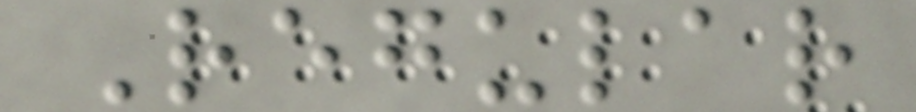Regular
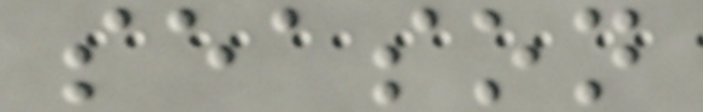season
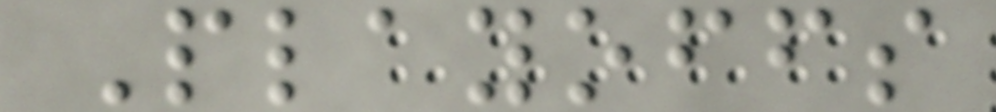Playoffs
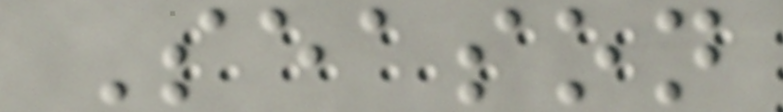Season
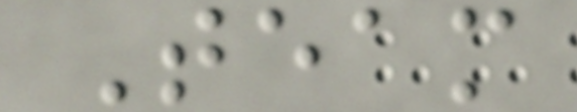Team
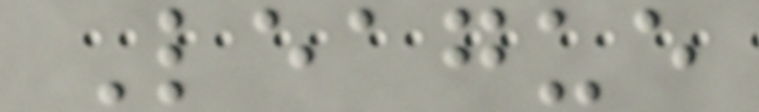League
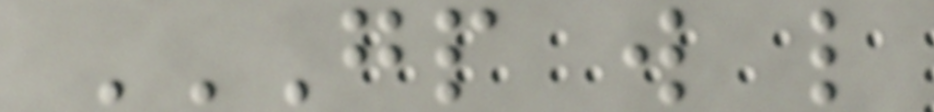GP W L
